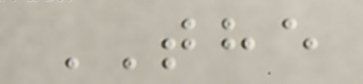THE
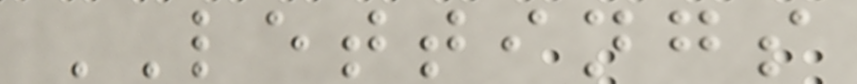LETTINGS
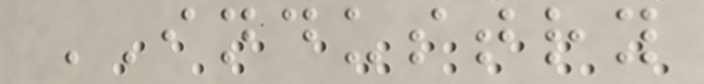INDUSTRY
